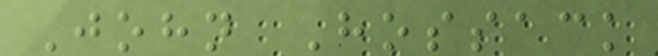John Hossack
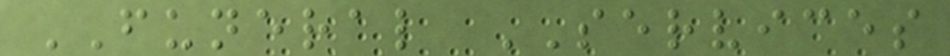FUNERAL SERVICES
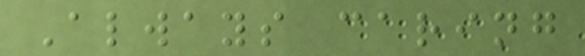Always caring
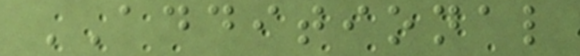ADDITIONAL
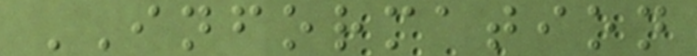INFORMATION
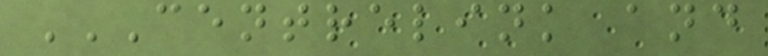CENTRELINK AND
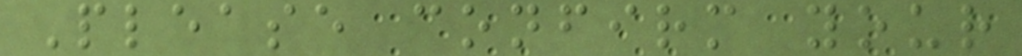Please confirm your
